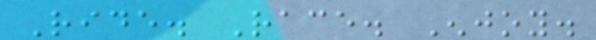Ride. Race. Enjoy.
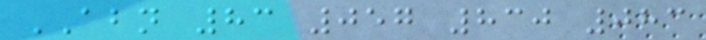ABN 83 057 830 083
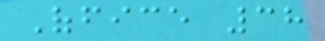Office 38
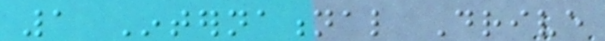1 International Drive
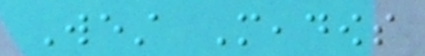West Meadows
